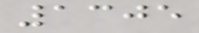1305
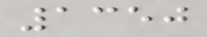1350
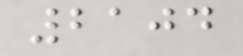2104
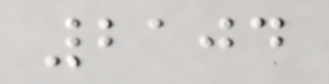2104
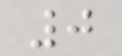0
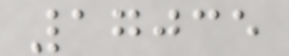17035
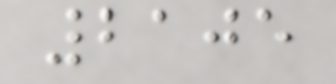2105
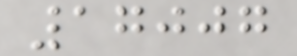17007
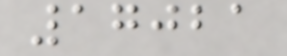17021
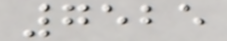7525
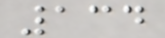134
